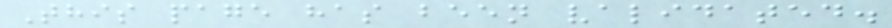This page has been validated.
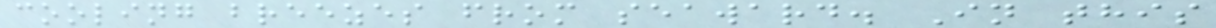cooling breezes from seaward. In this
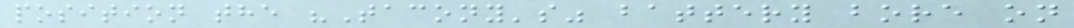position the "Tacony's" battery bore on
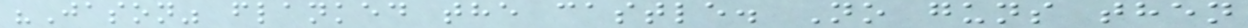"Jason" flanked the castle. No guns then
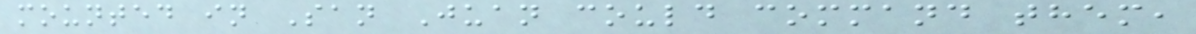mounted in San Juan could command them,
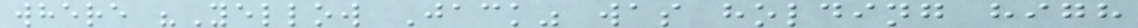where "Yellow Jack" was holding high
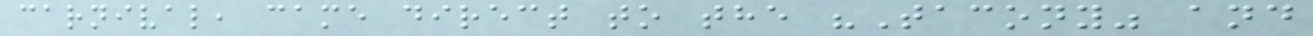carnival, came direct to the "Tacony" and
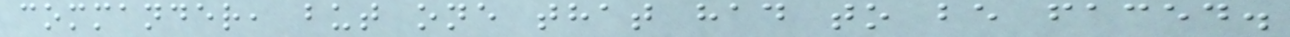commander, but one that had to be faced.
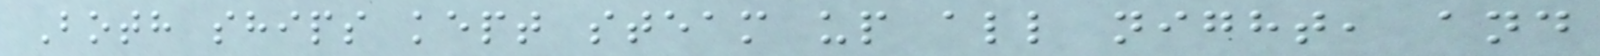Both ships kept steam up all night, and
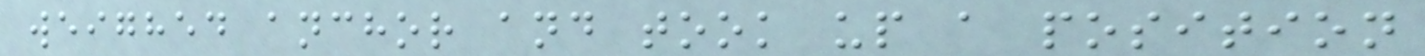weighed anchor and took up a position
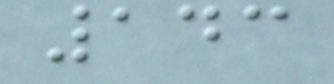143
